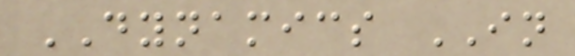DYNAMICS IN
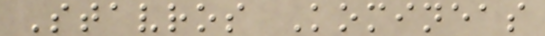Stavros Komineas
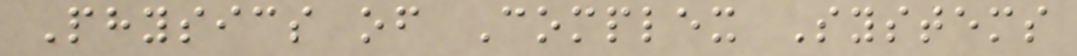Physics of Complex Systems
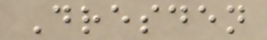Dresden
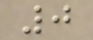0
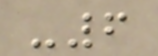-6
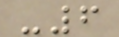-6
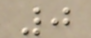0
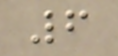6
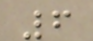6
